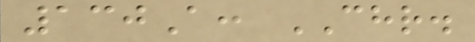130A: CHR.
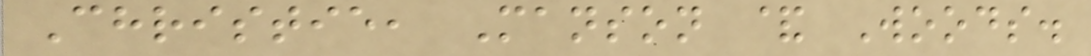Christie, Manson & Woods.
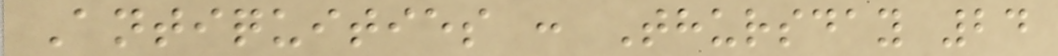Antiquities : Thursday 24
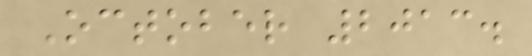October 2013.
